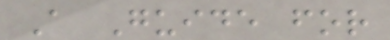A Guide for
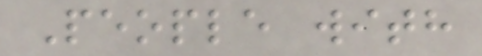People with
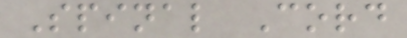Spinal Cord
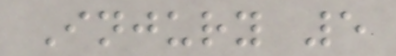Injury 5
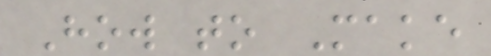How to Make
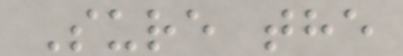Sure the
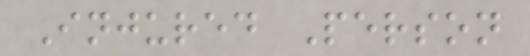Injured Person
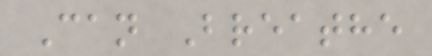Can Breathe
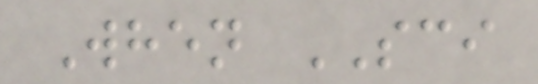When SCI
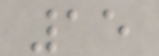15
